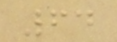64
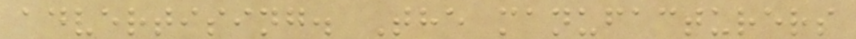advertising. The manufacturers
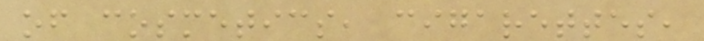of cosmetics, cigarettes,
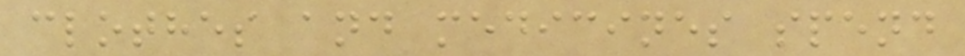clothes and medicines spend
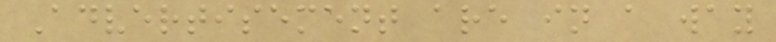Advertisement are in a way
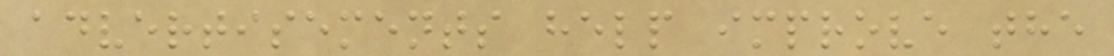advertisements help improve the
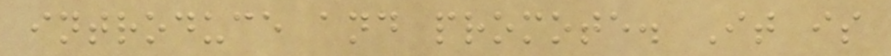introduce and promote. It is
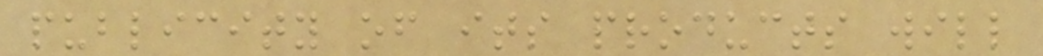publicity of its products will
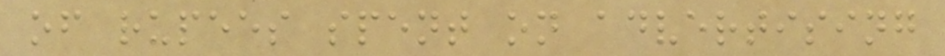of rupees spent on advertising
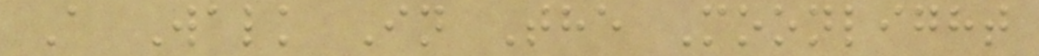A Walk In The Moonlight
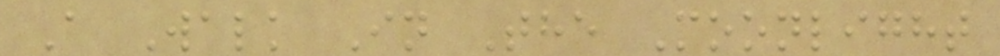A Walk In The Moonlight
